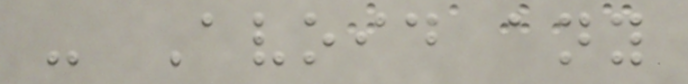- Avoid any
